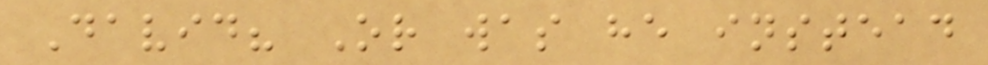David? Or was he instead
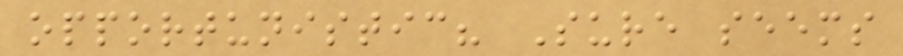opportunistic? Sure seems
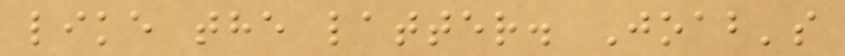like the latter. Joab's
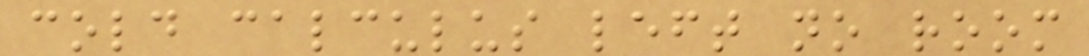cold calculus left no room
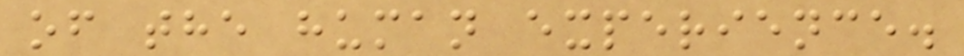of the human experience.
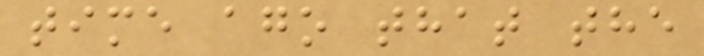time ago that the
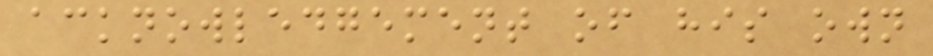acknowledgement of his own
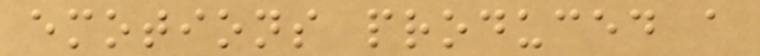emotions produced a
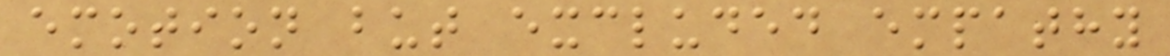emotion but excluded empathy
